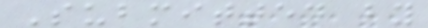Submitted by
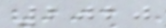2020
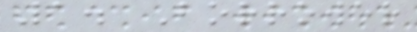1. Borrower
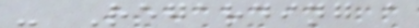- Regarding a
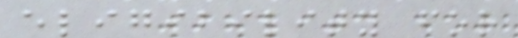eligibility for
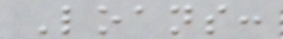Loans:
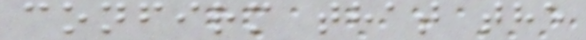confirm that the
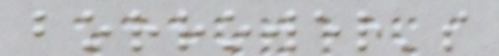borrower's
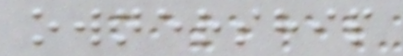ownership
